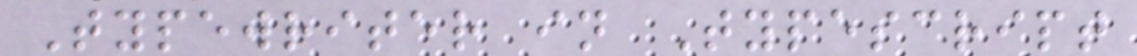Typewriter in Typescript
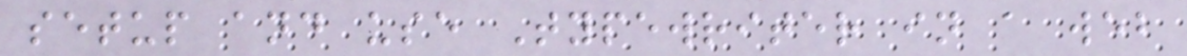setup and use Typewriter in a web
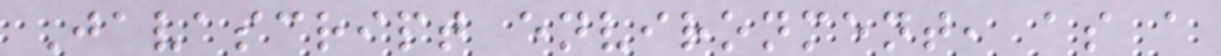Javascript environment, as a
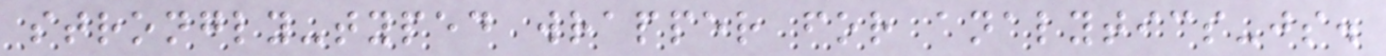strongly-typed wrapper for analytics-js.
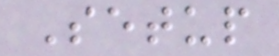Setup
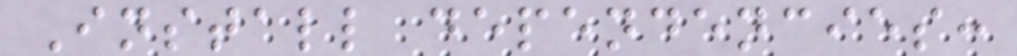Install dependencies:
